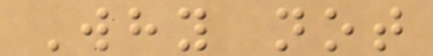Why not
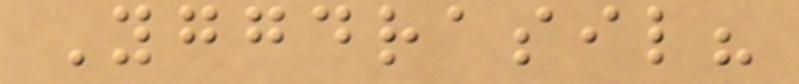Yggdrasil?
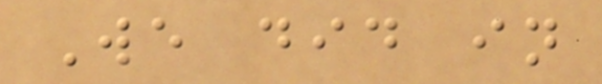We did in
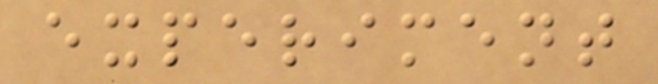experiment
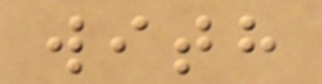with
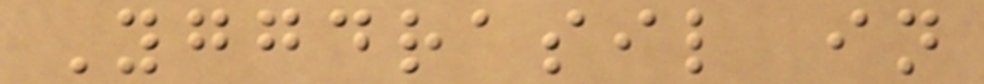Yggdrasil in
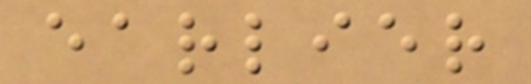earlier
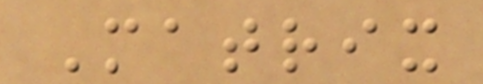Matrix
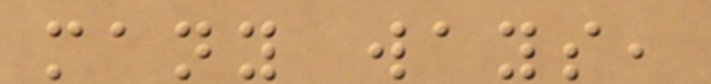many ways,
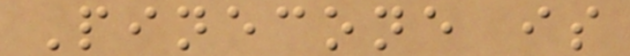Pinecone is
